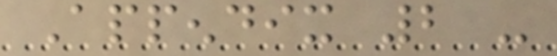Appendix 2 -
